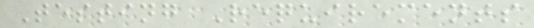Testing Requirements
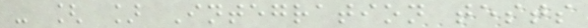- [ ] Integration tests
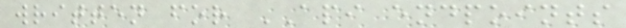written for API endpoints
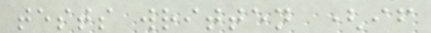tests written (if
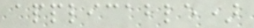applicable)
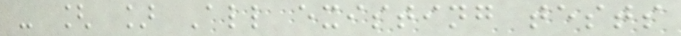- [ ] All existing tests
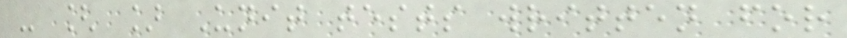- [ ] Unit tests written for
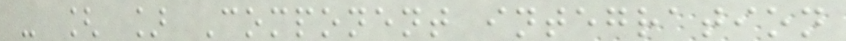- [ ] Component integration
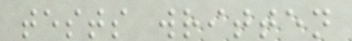tests written
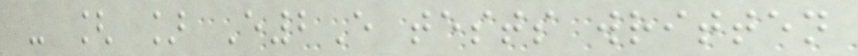- [ ] E2E tests written
